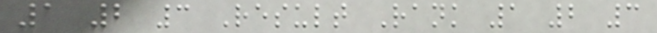1 2 3 Result Rank 1 2 3
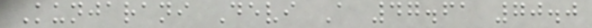Kunjarani Devi A 47.61 70.0
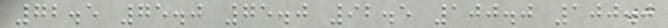72.5 75.0 75.0 92.5 100.0 100.0
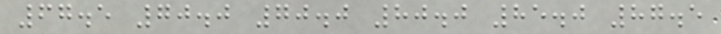67.5 70.0 70.0 80.0 85.0 87.5
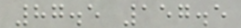87.5 157.5
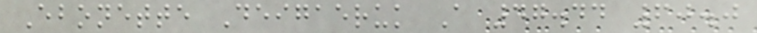Ebonette Deigaeruk A 47.44 60.0
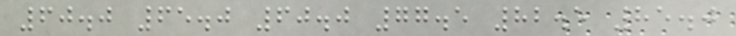60.0 65.0 60.0 77.5 82.5 85.0
